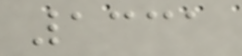1331
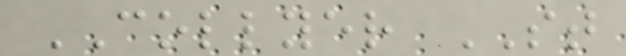COLLYER ST
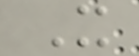X
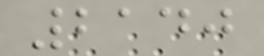2140
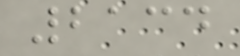2134
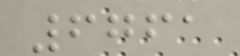6761
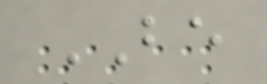BE
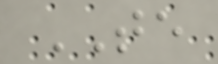TE
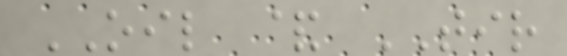OIL & TIR
